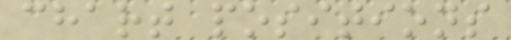chart positions
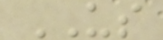US
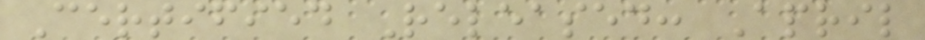Certified Released: April
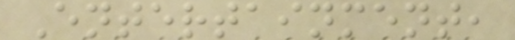Entertainment,
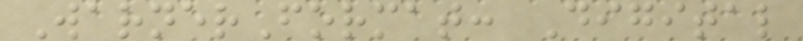WarnerFormat: Digital
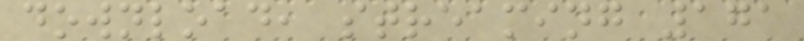download, streaming 171
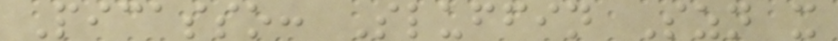Picasso: Sluffin Szn x
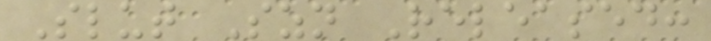Slut Szn Released:
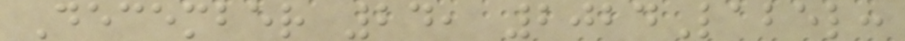December 24, 2024Label:
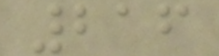216
